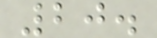20.
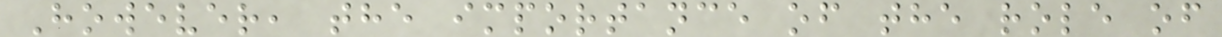However, the importance of the role of
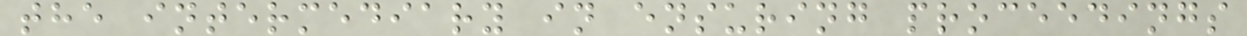the intermediary in ensuring proceedings
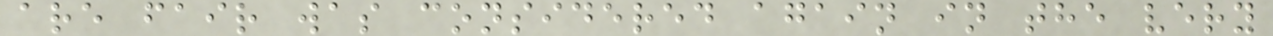are fair was considered again in the very
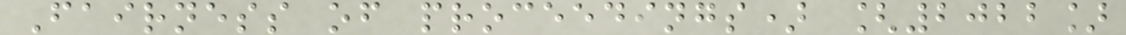Fairness of proceedings) [2022]
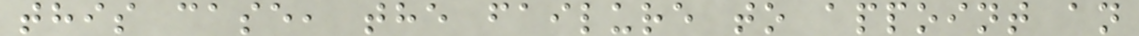this case, the failure to appoint an
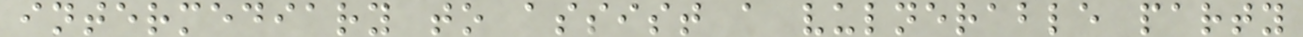intermediary to assist a vulnerable party
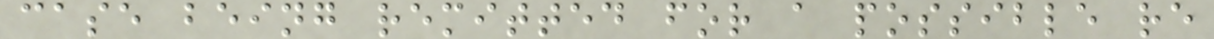case being remitted for a possible re
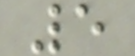5
